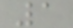1
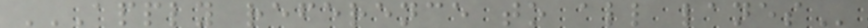APPLY REFERENCE TO ALL LANES
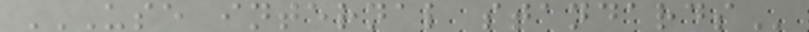USE INTERNAL STANDARDS
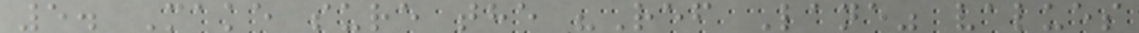5. Make sure the "Ref Lane" values
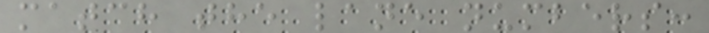match the lane numbers:
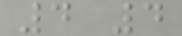4 4
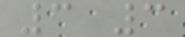3 3
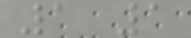1 1
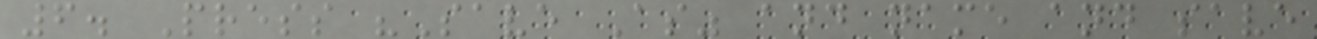6. Press "Save As" and name and save
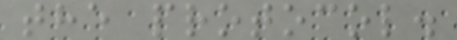the protocol.
